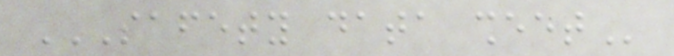SAFETY DATA SHEET
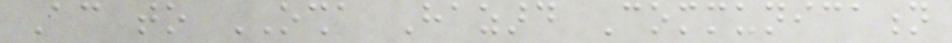According to OSHA Hazard Communication
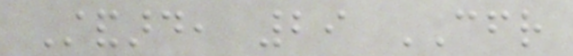Standard, 29 CFR
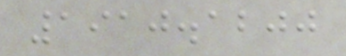1910.1200
